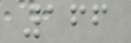166
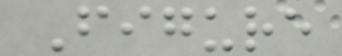Figure
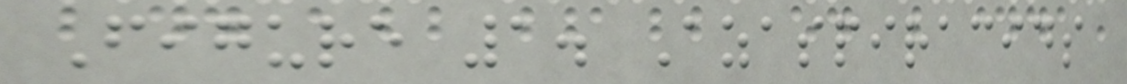Figure 1. Azaspiracids
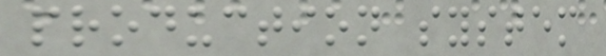production system
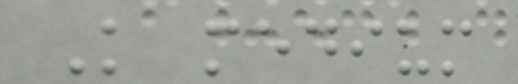K medium
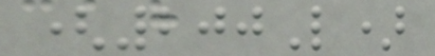(200L)
